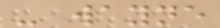- wayne
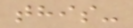this-
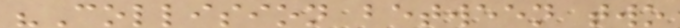"Collision between two
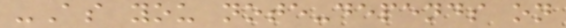-As you note-depends on
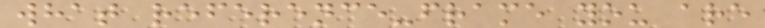what reference-frame you are
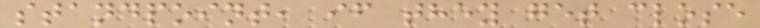standpoint, if they get close
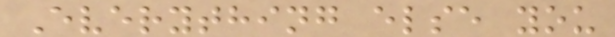Everything else you
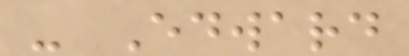- Edward
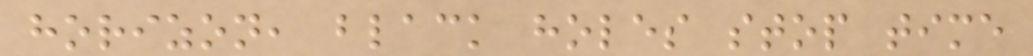horizon, black holes stop time
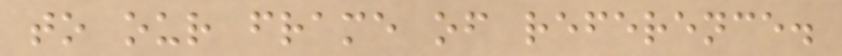to our frame of reference.
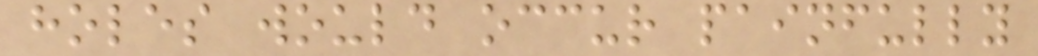holes would occur painfully
